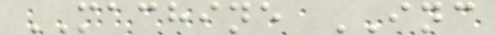MACHINE INC
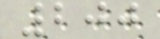200
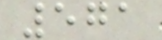571
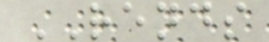RENDS
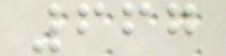667
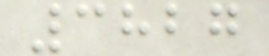3827
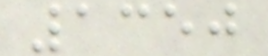1350
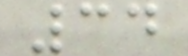34
